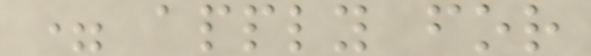= apply for
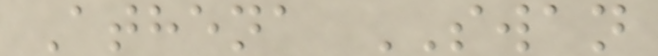Athena SWAN
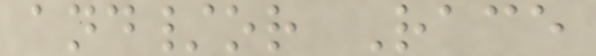and/or Race
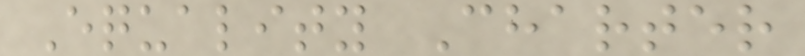Equality Charter
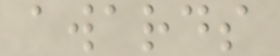awards
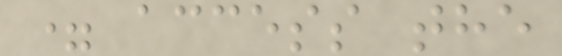= access the
